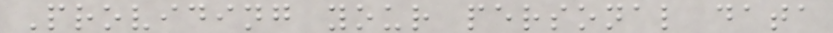Providing your personal data
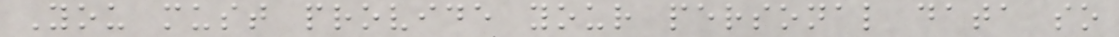You must provide your personal data so
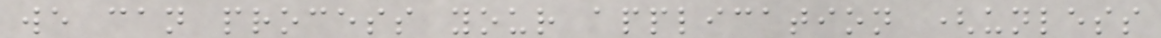we can process your application (unless
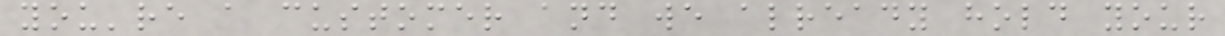you're a customer and we already hold your
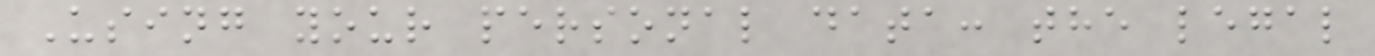Using your personal data: the legal
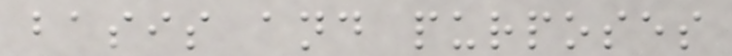basis and purposes
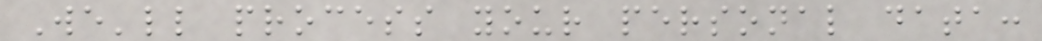We'll process your personal data:
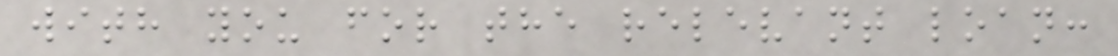with you for the relevant loan:
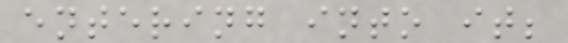entering into it;
